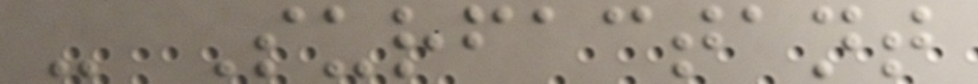- Surfactant
